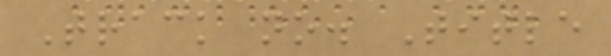Track no. Title
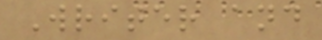Writer and
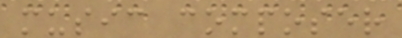music composer
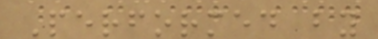Performed by
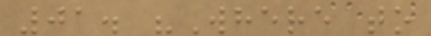01. "Where to
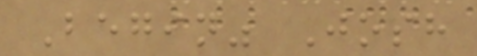Begin" Josh
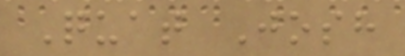Quat Josh
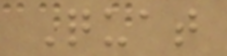Quat
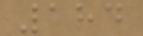184
